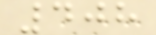408
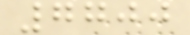7700
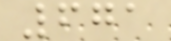671
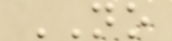NO
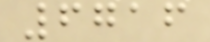6716
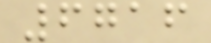6716
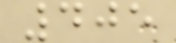405
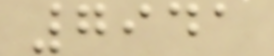7941
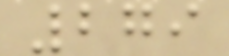279
